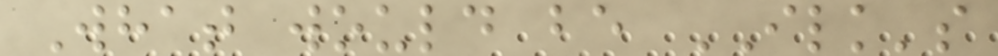What would be ILK's
